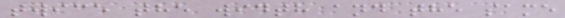twice the width and the same
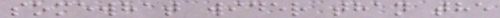somewhat wider than the
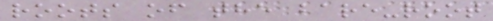roots of the bare-root
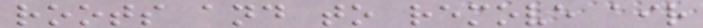roots and to remove air
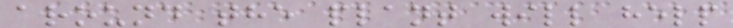around the plant will help
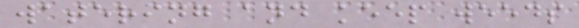watering and keep weeds
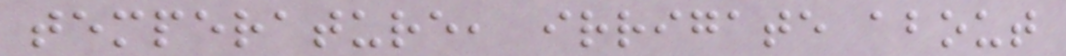temperature, irrigate about
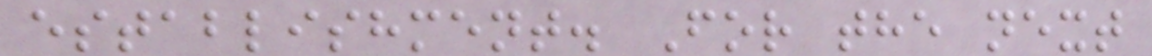establishment. For the next
